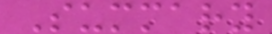Summary
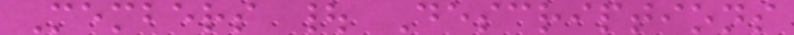Members | Descriptions
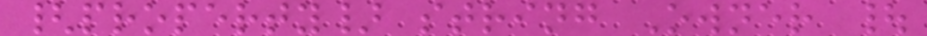{property} string Owner |
